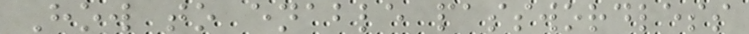How to enable passwordless
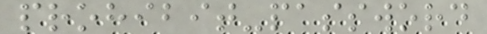prohibit-password
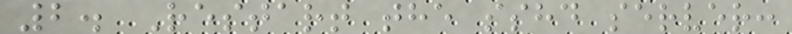2. Restart the sshd server:
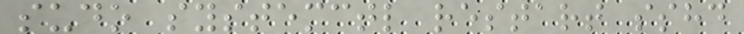sudo systemctl restart sshd
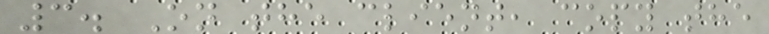3. On the client, copy the
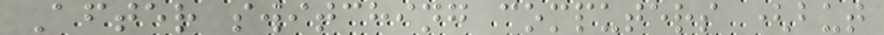After switching computers (but
